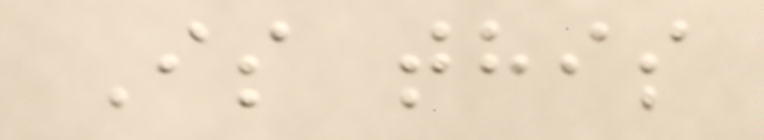Is this
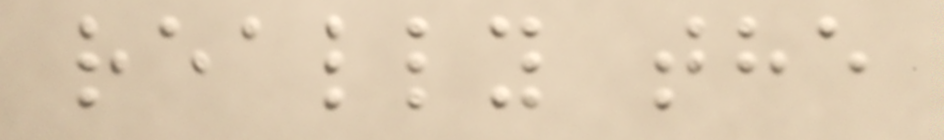really the
